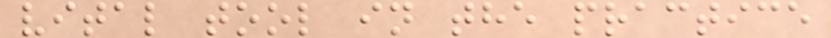vital tool in the practice
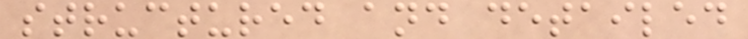structured and detailed
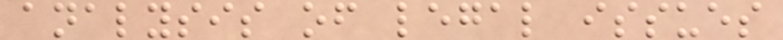analysis of legal issues
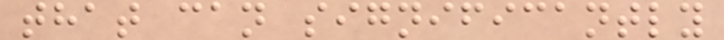that can significantly
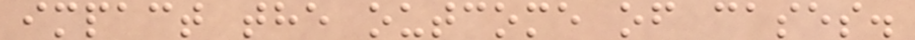impact the outcome of cases.
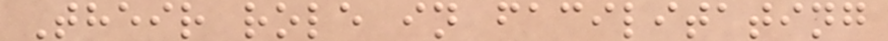Their role in facilitating
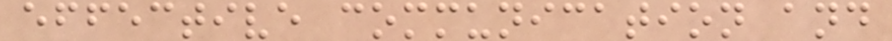effective communication and
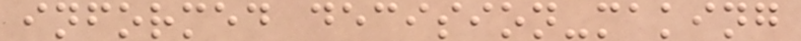informed decision-making
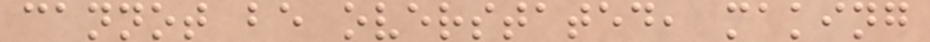cannot be overstated, making
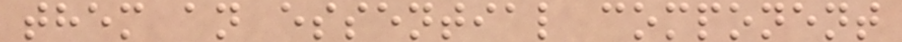them an essential component
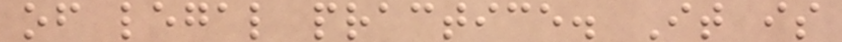of legal practice. It is
